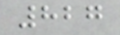827
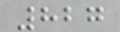827
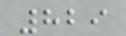829
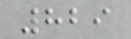829
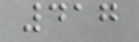417
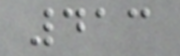413
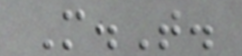M.T.
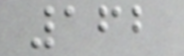162
